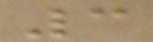3
